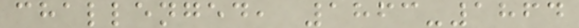challenged, 1863-1864
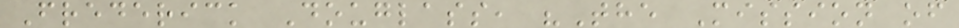Frederick Douglass, "The Mission of
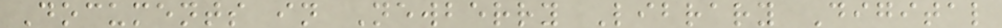Documents in Newberry Library Digital
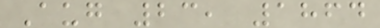Aug 23, 1864
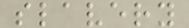slavery
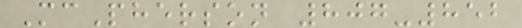McPherson 807-852
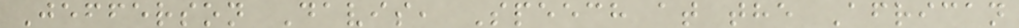Jefferson Davis, Speech at the African
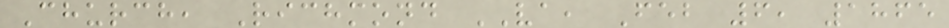Church, Richmond VA, Feb 6, 1865
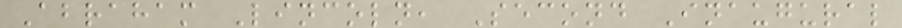Abraham Lincoln, Second Inaugural
